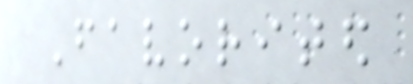Favorited
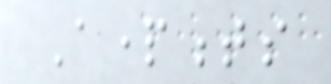Apartments
